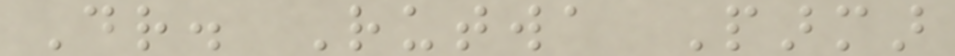Dr. Rutwa Parmar
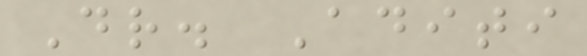Dr. Aditi
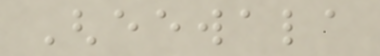Gheewala
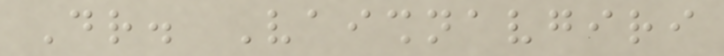Dr. Vaishnavgiri
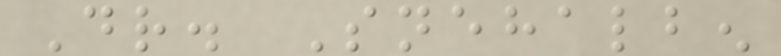Dr. Snehalben
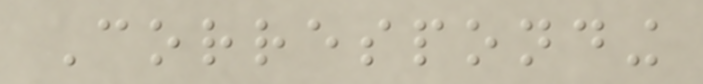Corresponding
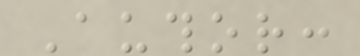Author:
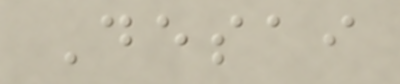Desai
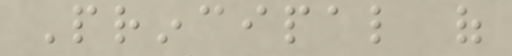Principal of
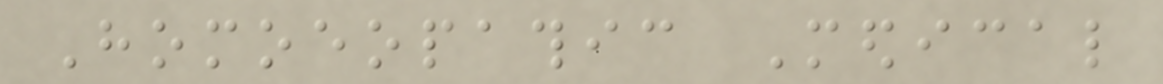Homoeopathic Medical
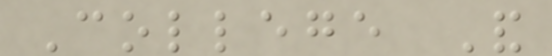College And
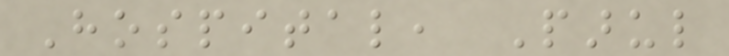Hospital, Parul
